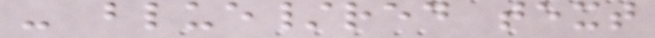- blue/red text
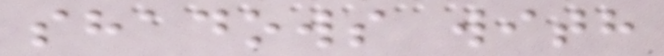shadows with
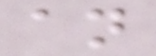an
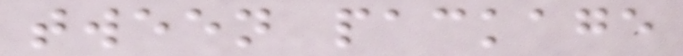tween package
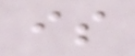is
